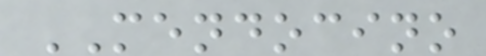MENDOCINO
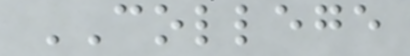COLLEGE
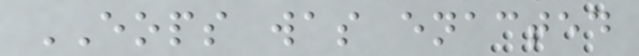EOPS was enacted
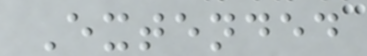Extended
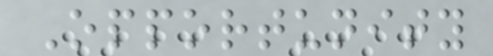Opportunity
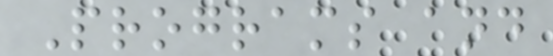Programs and
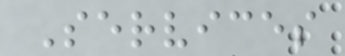Services
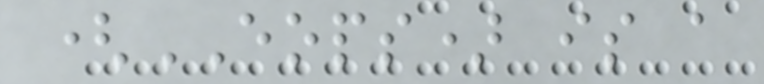(EOPS) is a
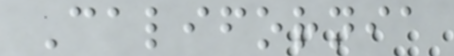California
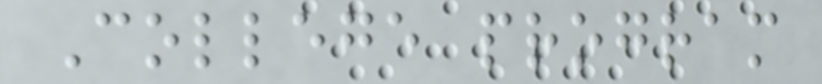College program
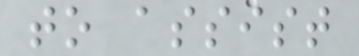to assist
